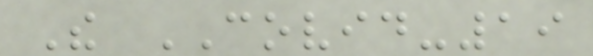The COVID-19
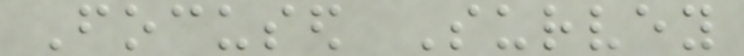Focused Survey
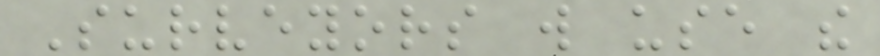Surveyors will use the
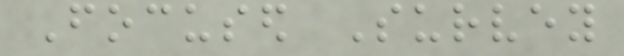Focused Survey
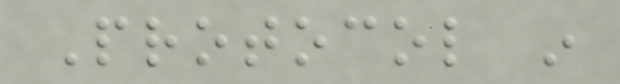Protocol in
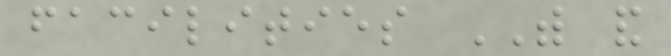facilities WITH and
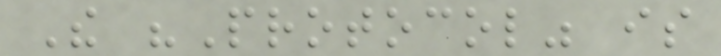The "Protocol" is
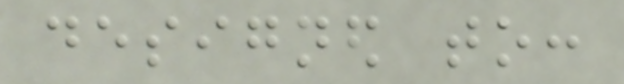designed to:
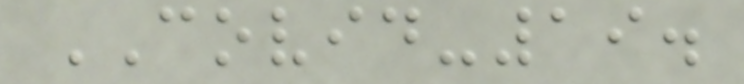COVID-19.
